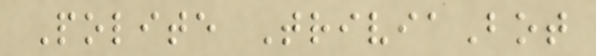Polite TriviaBot
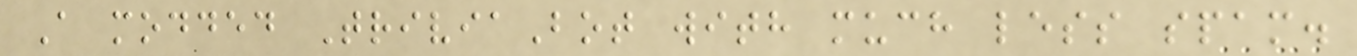A modded TriviaBot with much less spam.
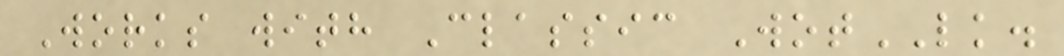Works with Classic WotLK.
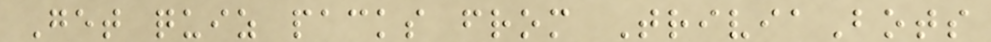Get quiz packs from TriviaBots
